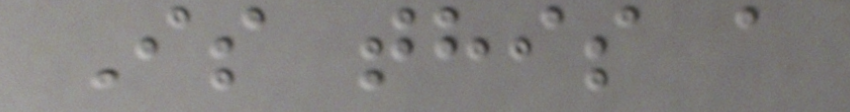Is this a
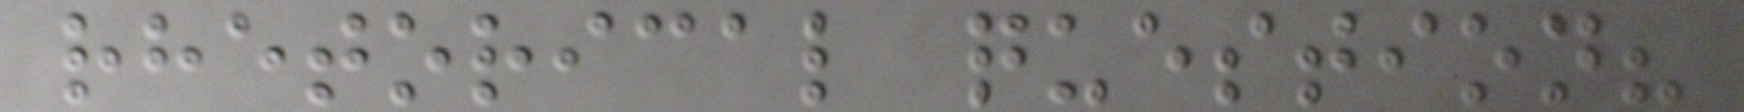rhetorical question?
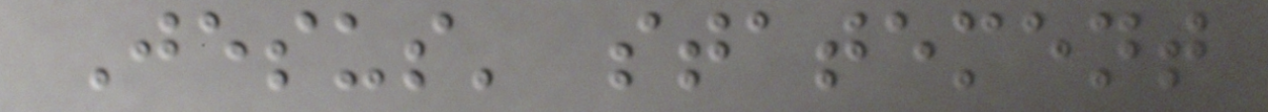Jesus' statement
